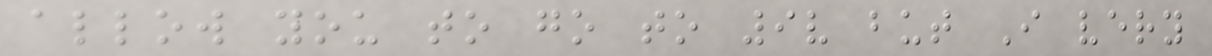allow you to go to 9v but I very
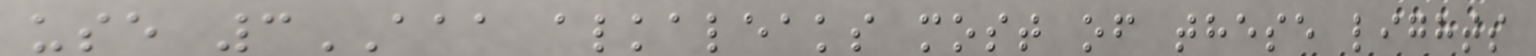use 3AAA alkaleaks most of these lights
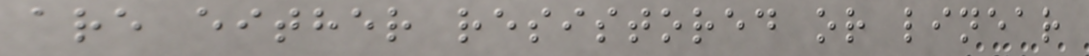are either resistored or linear
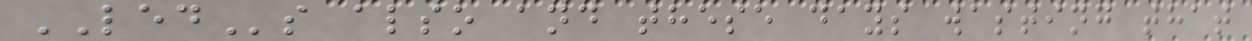LEDs also and these days wasting that
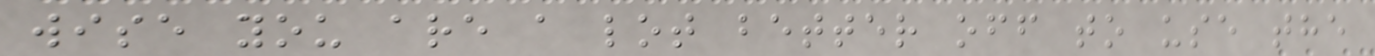wise you are a lot better off to use the
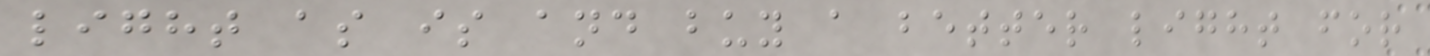light as is and buy a better light for
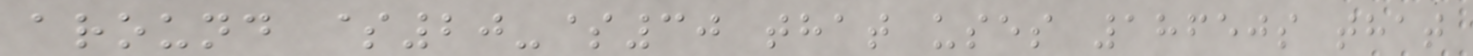around $20-$30 that uses 18650s that
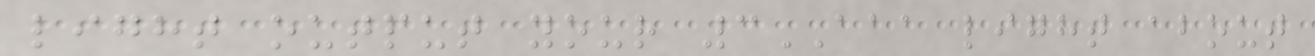light output your 3AAA light about
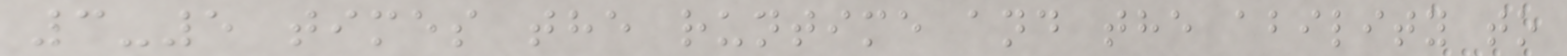3-5 times the runtime and the ability to
